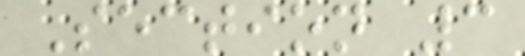Section 3
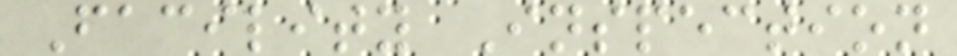Facility Inspection
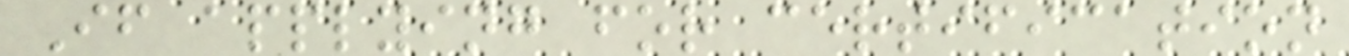If applying for certification
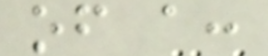of a:
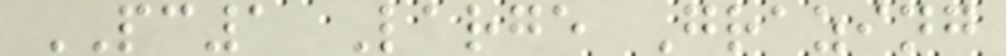PC1 Large Grazing
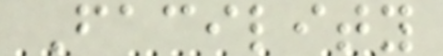Facility
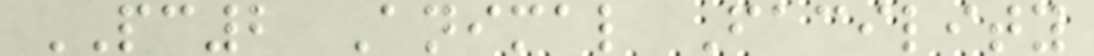PC2 Animal Facility
